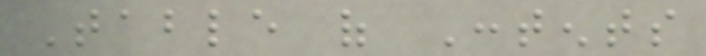Table of Contents
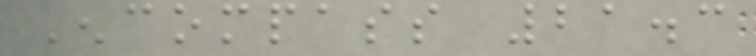Encompass 21.3
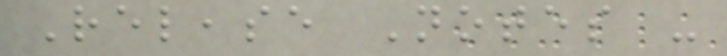Release Notes -
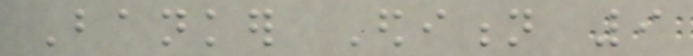Banker Edition 9
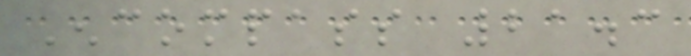Encompass 21.3
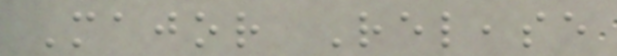Major Release
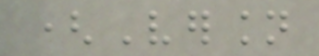(Version
